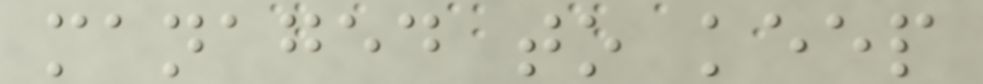managed to keep
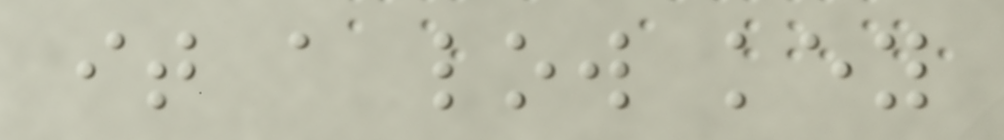it a low key
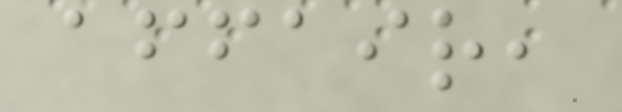affair,
